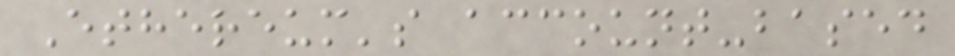Ethereum's account-based
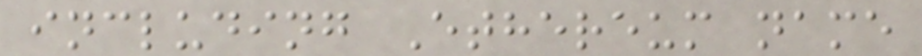including Ethereum name
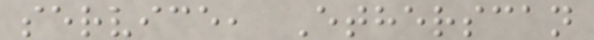service, Etherscan
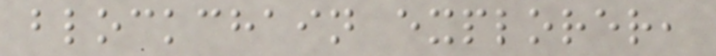blockchain explorer,
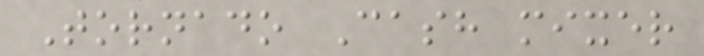Tornado Cash mixer
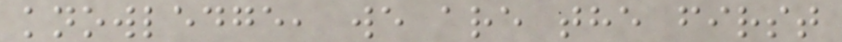knowledge, we are the first
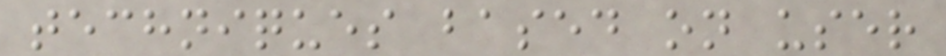techniques based on user
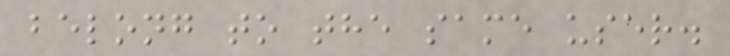belong to the same user.
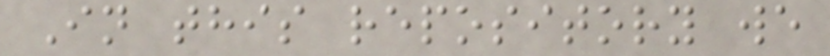In this repository we
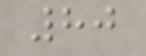80
